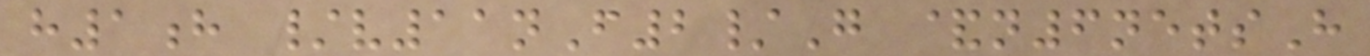h1h /v11nF2/G &n6netsH
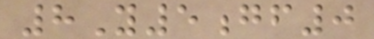8Y5gf0
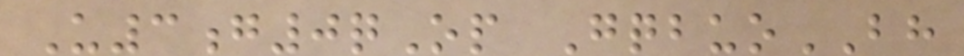U3g0qOp GqbuoBH
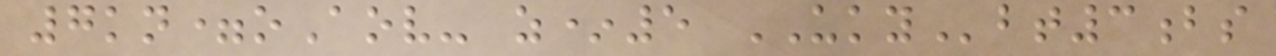7kn=oAov- z*5 UKYbt3bs
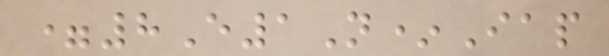=8E1N*Iap
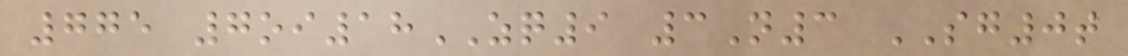775 7oi18ZQ9 3N3 SG0t
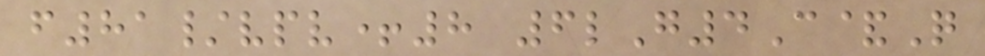f81/vpv+8 6lG4C&Q
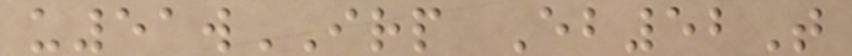u51wIRP Eb52T
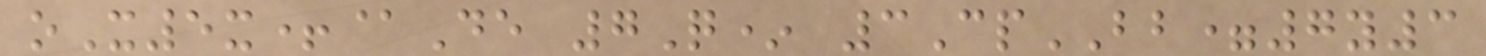oX5x+@De 7Q* 3CpBB=7y3
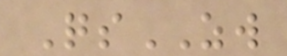QsZW
